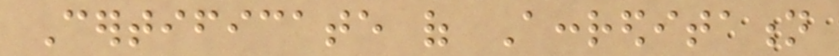Certificate of Accreditation
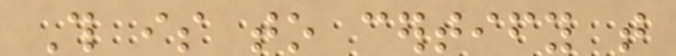This is to certify that
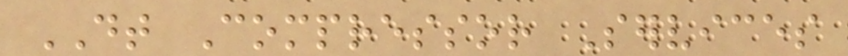DT Compressor Services
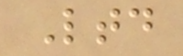Ltd
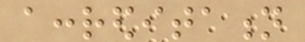accreditation
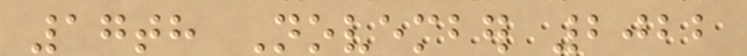17th November 2022
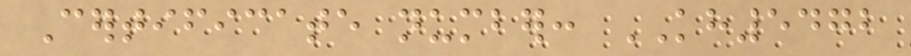Certificate number: KH5472
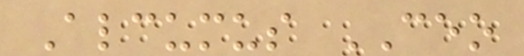Alcumus CEO
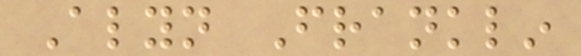Alyn Franklin
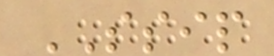SSIP
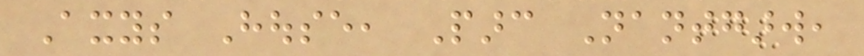Axys House, Parc Nantgarw,
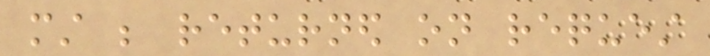must be returned on request
